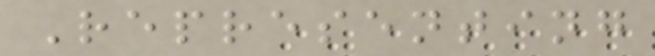Representing
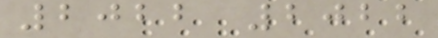2022 2022
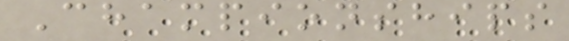Championships
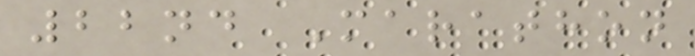22nd Marathon
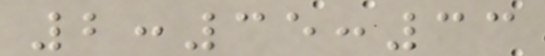2:35:33
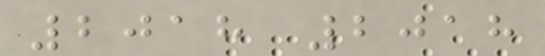2018 2018
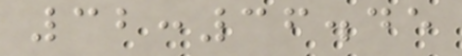32:36.45
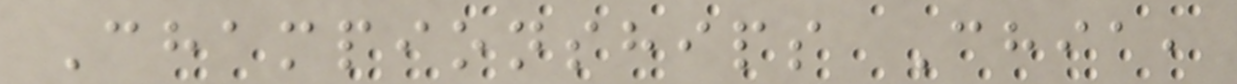Championships Chia,
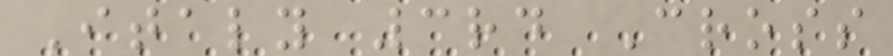Italy 3rd Cross
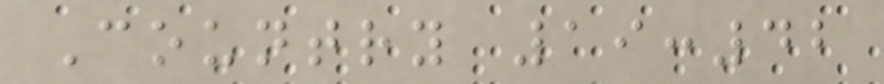Country 19:42
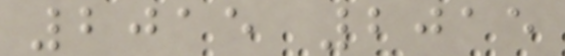2015 2015
